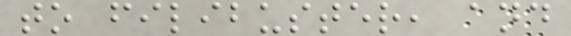to filibuster, and
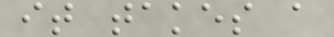it takes a
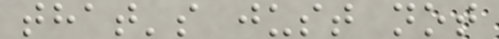that's just not
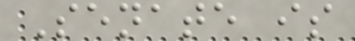Senate is
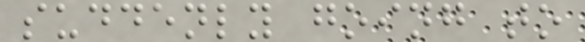suddenly going to
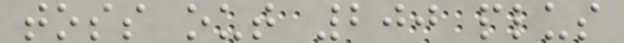toss out 200 plus
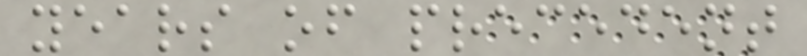years of precedent
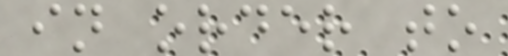in order to
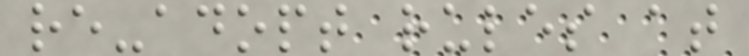re-adopt rules at
